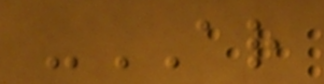-AR
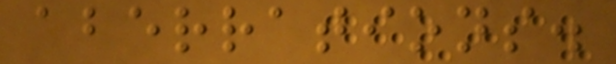aberrations.
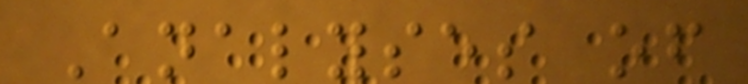Analyses of
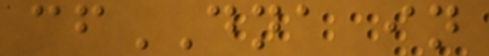cfDNA in
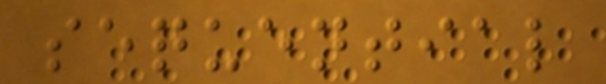sequential
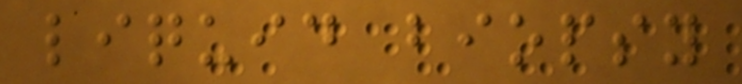liquid biopsy
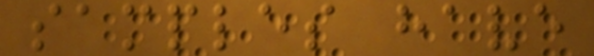samples have
